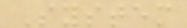System
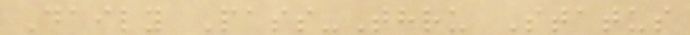Daily Pass-Thru Status
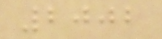2002
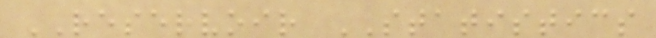RESERVOIR STATISTICS
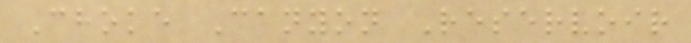Choke Canyon Reservoir
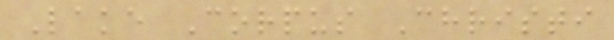Lake Corpus Christi
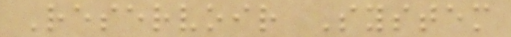Reservoir System
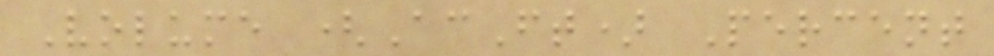Volume (AcFt) Percent
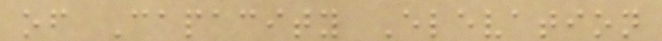of Capacity Elevation
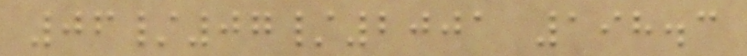06/07/2001 198.3
